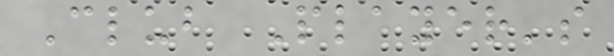Club Player's
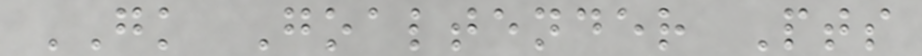GK Goaltender Pts
